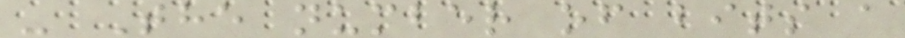- The number of bits a
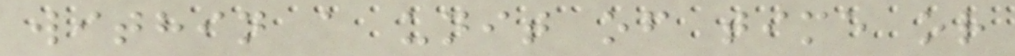within a unit of time or
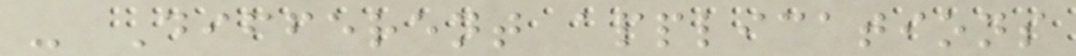- Different applications
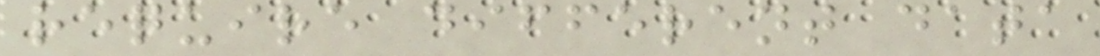require different data
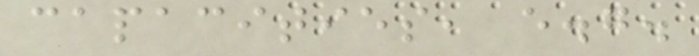capacities, e.g.
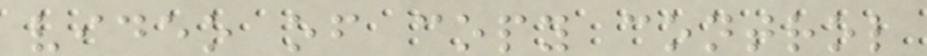video of copy control
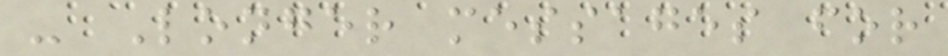- Longer messages for
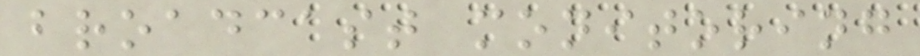broadcast monitoring
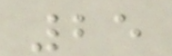25
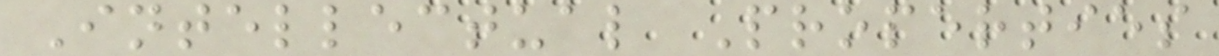Intellectual Properties
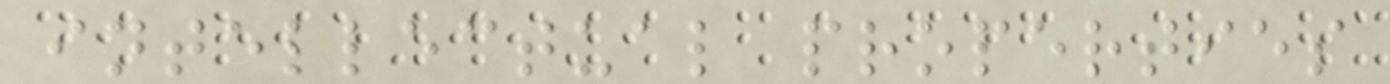intellectual properties
